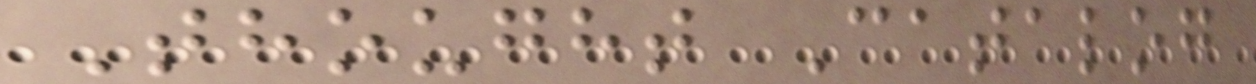Thought Catalog
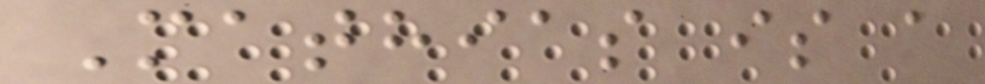Mathias is a
